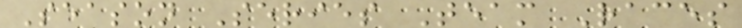Season Series Team Races
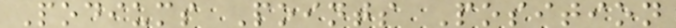Podiums Points Position
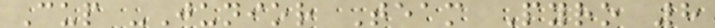Cup -Junior Team Pyro 8
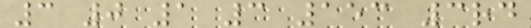3 0 1 3 153 3rd
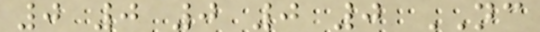0 0 0 0 0 NC
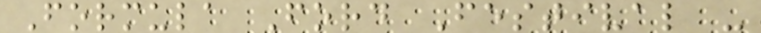Formula Ford Festival -
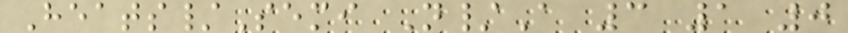Heats/Semi N/A 3 1 0
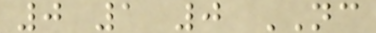0 1 0 NC
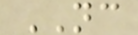NC
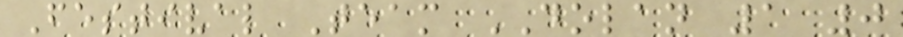Festival Team DOLAN 1 0
